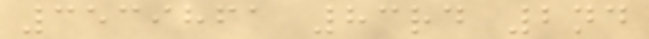3539861 83rd 2nd
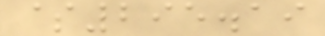$295.19
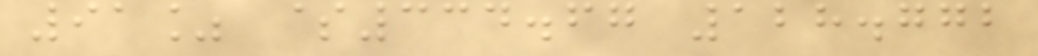91% $334.67 128.772
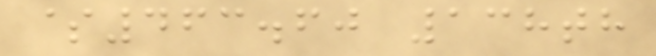$463.60 138th
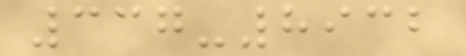337-8932
